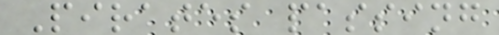Pirates passing
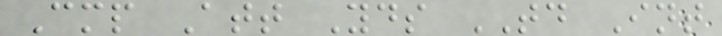Cmp Att Yds TD Int
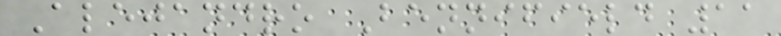Alejandro Bennifield 11
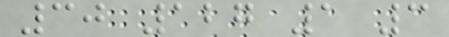30 127 1 3
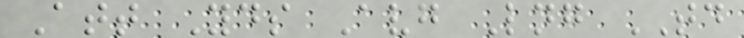Att Yds Avg Lng TD
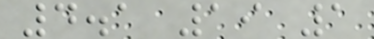4.1 19 1
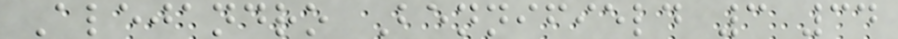Alejandro Bennifield 3 34
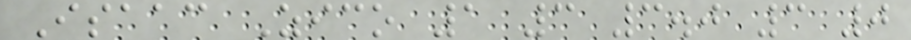Isaac Zico 1 3 3.0 3 0
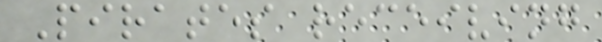Pirates receiving
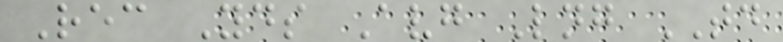Rec Yds Avg Lng TD
